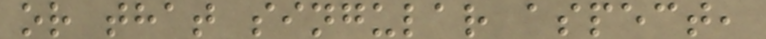or that singular aspect,
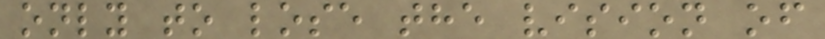only to lose the vision of
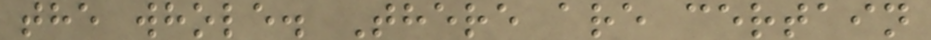the whole. There are certain
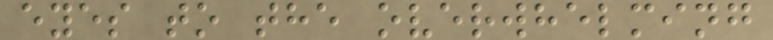eyes to the overwhelming
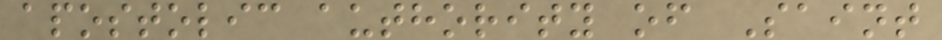apostolic authority of Saint
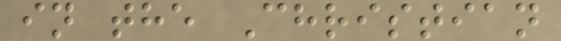in the Christian
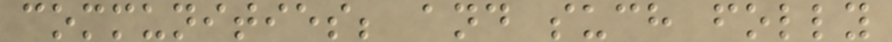communities; and such folly
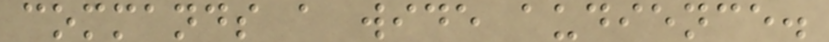commands a wide audience.
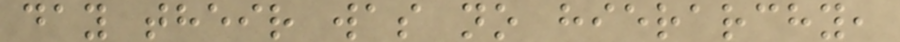day their was no hierarchy,
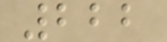222
